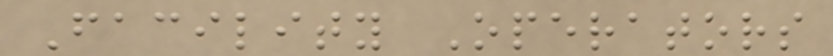Facility Operators
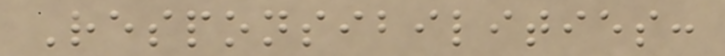Responsibilities:
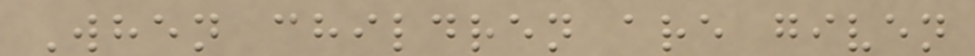When children are given
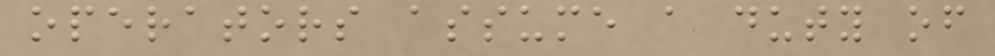operators assume a duty of
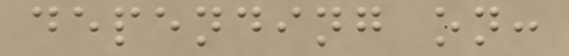depending on:
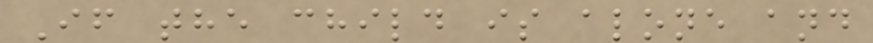If the child is alone and
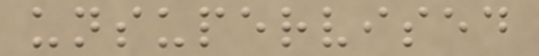unsupervised
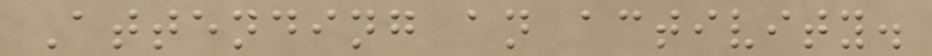Attending an activity.
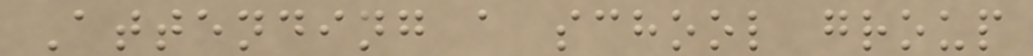Attending a school group
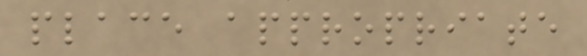place appropriate
